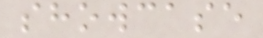showcase
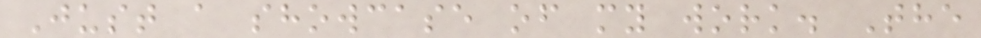Just a showcase of my work. The
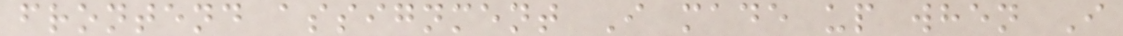frontend assignment I made up when I
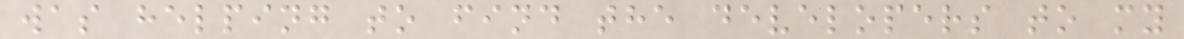was helping to find the developers to my
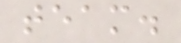team.
